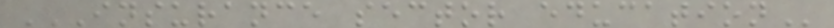INSURANCE SECTOR EDUCATION
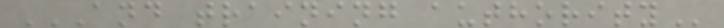AND TRAINING AUTHORITY
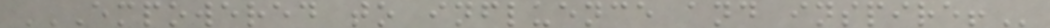EMPOWERED TO INFLUENCE AND INSPIRE!
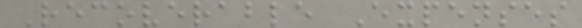Recoverable Expenses
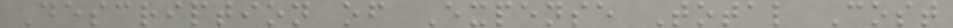Description of Expense Total Cost
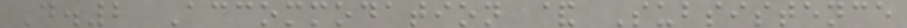D.2 Accommodation & Subsistence
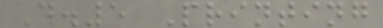D.5 Printing
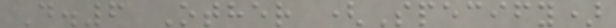D.6 Other (Specify)
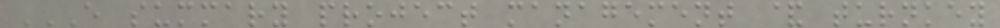E SUMMARY PROJECT MANAGEMENT & TURNKEY
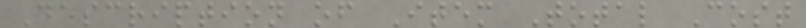Description of Item Total Cost
